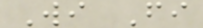Wi Fi
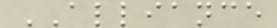ALLIANCE
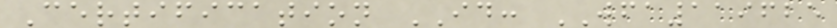Certification ID: WFA119625
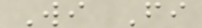Wi Fi
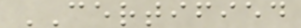CERTIFIED
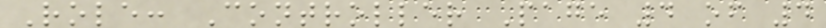Role: Controller Page 4 of 4
